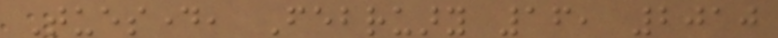Tuesday, February 16, 2010
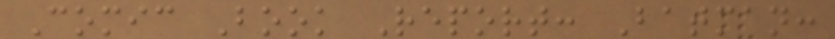Comic Book Report: Batman:
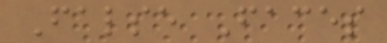False Faces
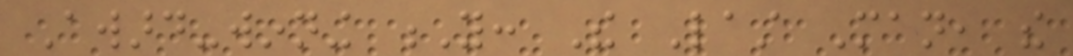Award-winning Y: The Last Man, the
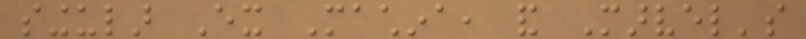singular Ex Machina, and Marvel's
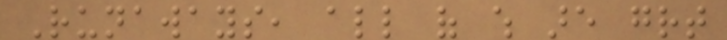Runaways, all of which are great
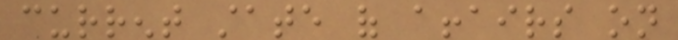current state of affairs on
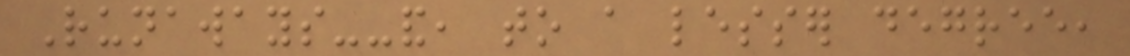Runaways--and, to a lesser degree,
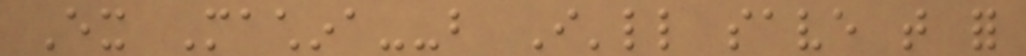Ex Machina--but I'll save that for
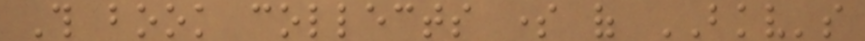This book collects some of BKV's
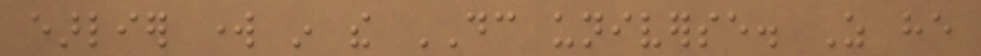earlier work in the DC universe. As he
